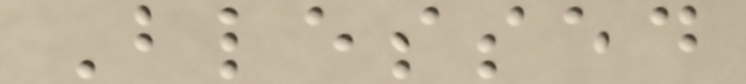Blessed
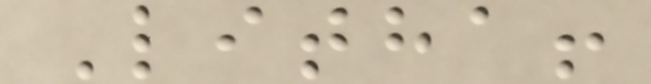Litha!
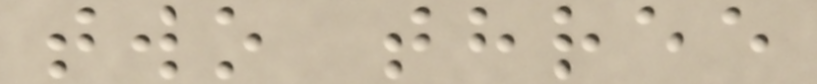two three
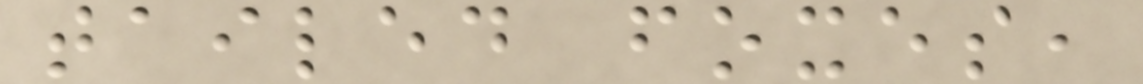tailed foxes,
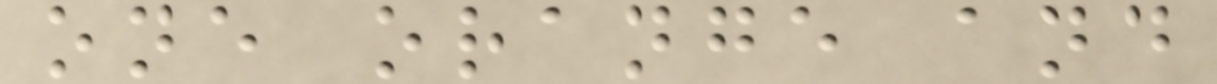one orange and
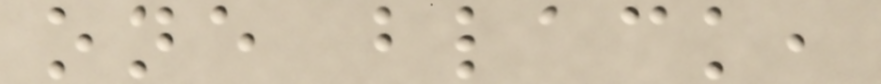one black,
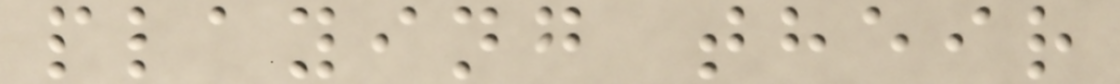playing their
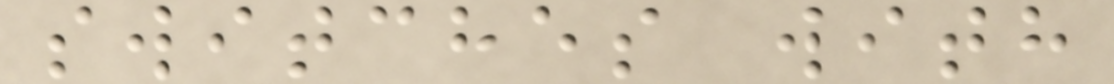switches with
